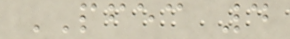PFEC 4
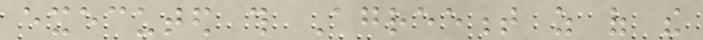executed this Agreement as of the
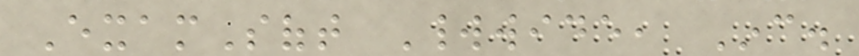ExamSoft Worldwide, Inc.
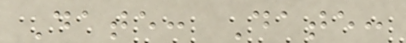Date: Date:
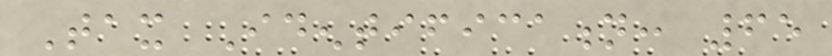Tax Identification: 65
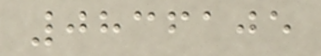0836105
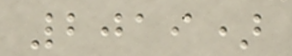2019)
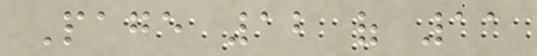Page 12 of 11
